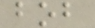bob
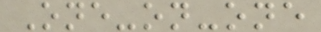One-on-one
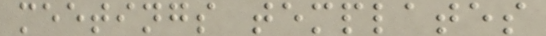meetings templates
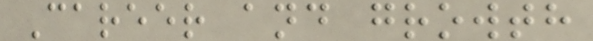Career and growth
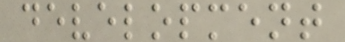development
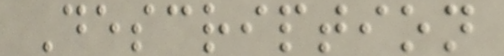Description
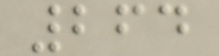264
